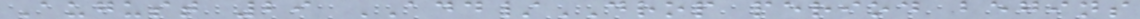August 29 ADD/DROP period begins
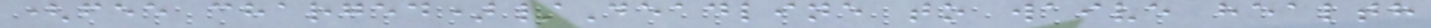(fee charged)/Deadline to waive health
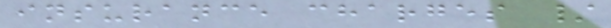insurance charges /
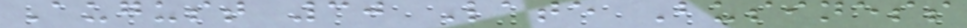August 30 Late Business
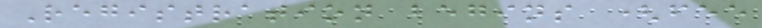Registration begins (fee
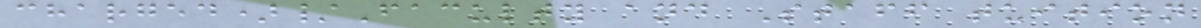charged)/Faculty and Staff tuition
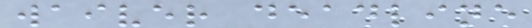waiver deadline
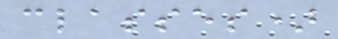classes)
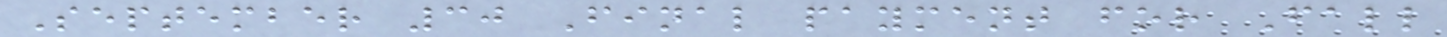September 30 Final payment for Fall
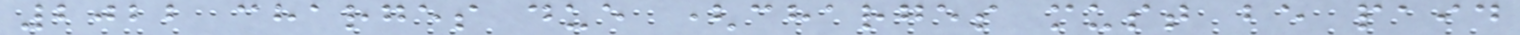2022 charges due (charges must be paid
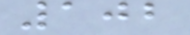102
